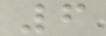6
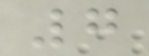7
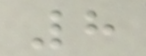8
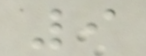9
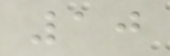10
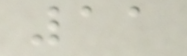11
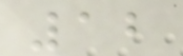12
